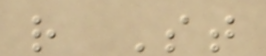r St
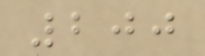200
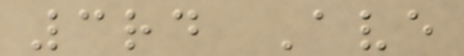3rd Ave
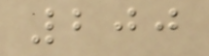200
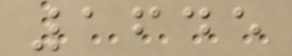1645
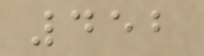452
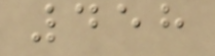458
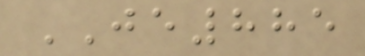JE885
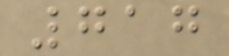717
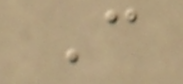C
